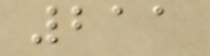211
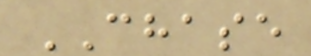CHASE
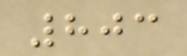803
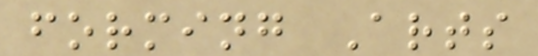forming Arts
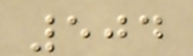504
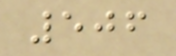506
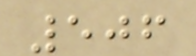506
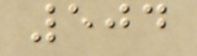504
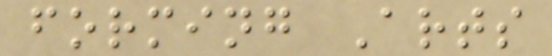forming Arts
